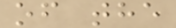of the
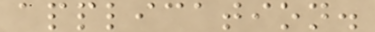application.
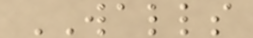WALLS
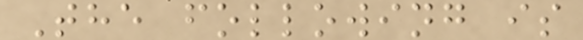The following is
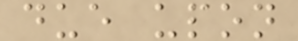due upon
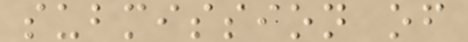submission of
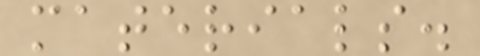materials.
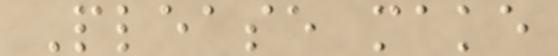Please make
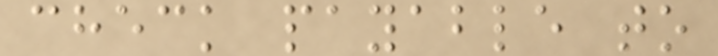check payable to
